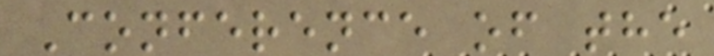Conference of the
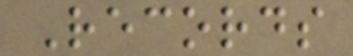Records
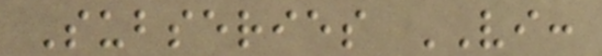Subseries VI:
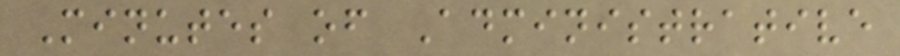Minutes of Administrative
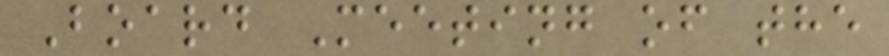Board Meeting of the
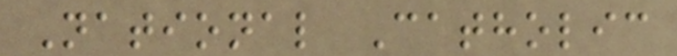National Catholic
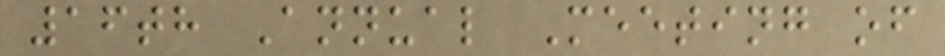16th Annual Meeting of
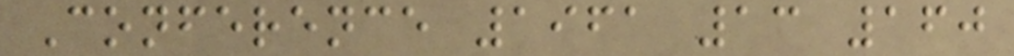Conference 1961 13 160
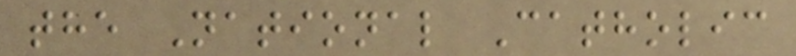the National Catholic
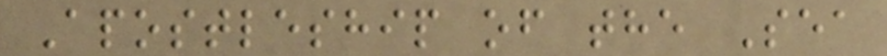Apostleship of the Sea
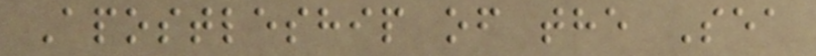Apostleship of the Sea
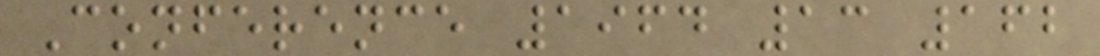Conference 1964 13 162
